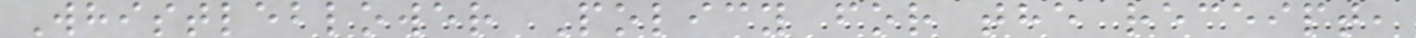Whistleblower Policy for the receipt,
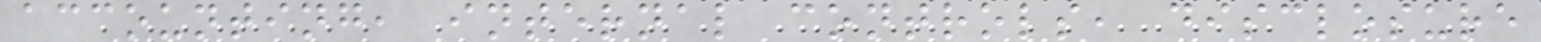accounting, internal controls, disclosure
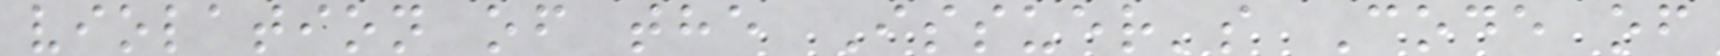violation of the Issuer's Code of
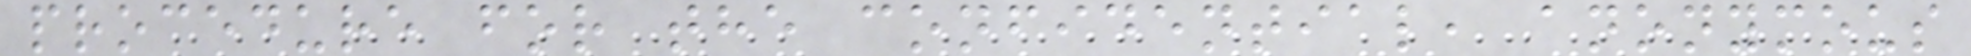procedure for the confidential, anonymous
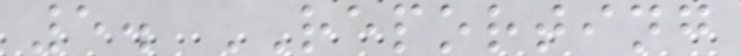5. REPORTING
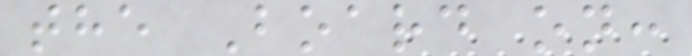the Board on:
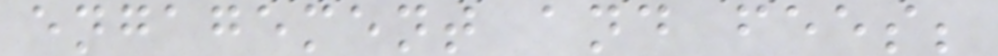engagement and fees;
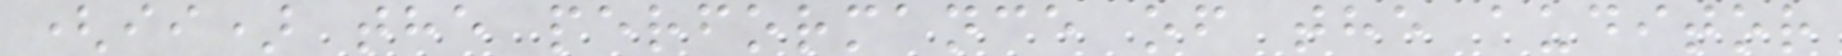(ii) the performance of the auditor
